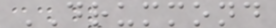DRUMMOND
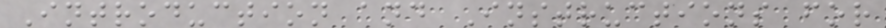Introduction and Instructions for
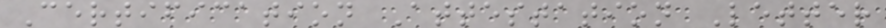Certification Attestation Letter
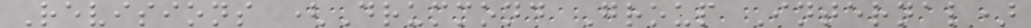Revisions (Drummond Group Internal)
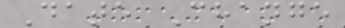Date Change
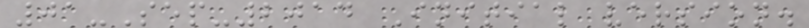01-Sep-2014 Initial version.
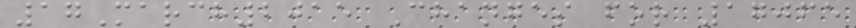17March2015 Changes for 17065
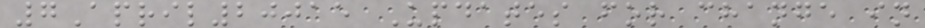7April20015 Updates for change in
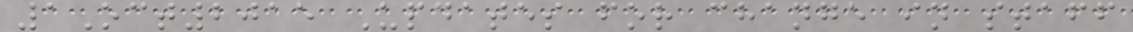1Oct2015 Updates for change in staff
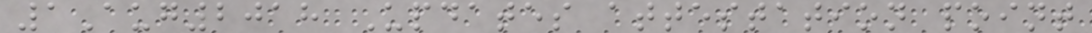1Aug2018 Updates attestation point
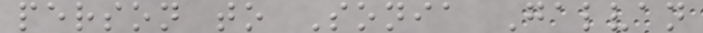person to Sonia Galvan
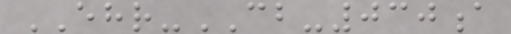EHR-CB-030a
